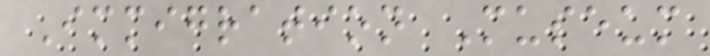Immigration Museum
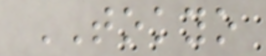TOKYO
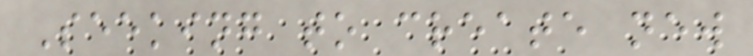Seeking to create new
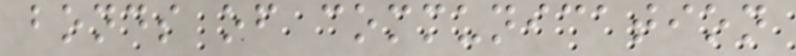bonds of communication
